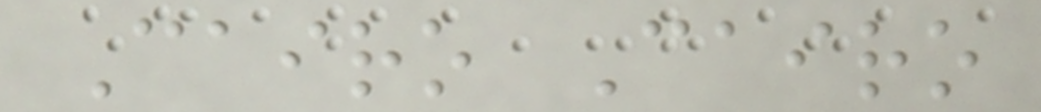Cairo Cairo
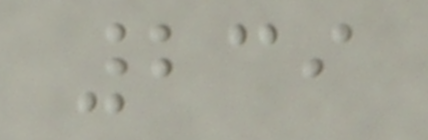239
